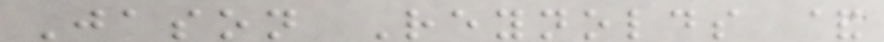Jason Reynolds &
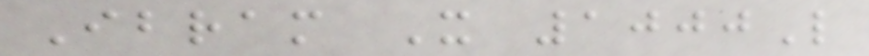Ibram X 1000L
